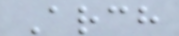Arch
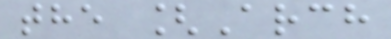the [Arch
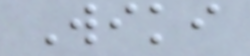Wiki
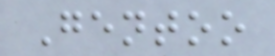Gentoo
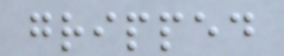gripped
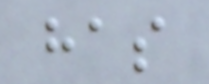has
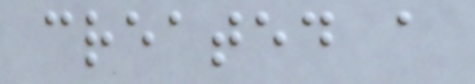created a
